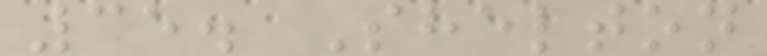35. Shelton
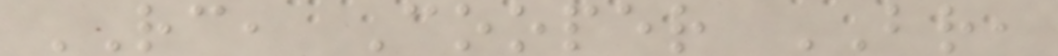RC, Cooper BR,
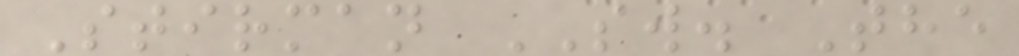Stirman SW. The
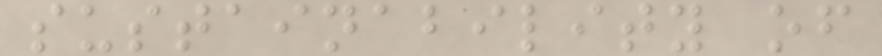sustainability of
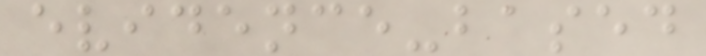evidence-based
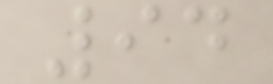94
